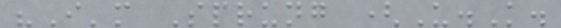"I'm Sprung (U.K.
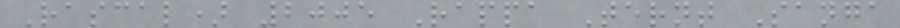Rascal) 2005 Rappa Ternt Sanga
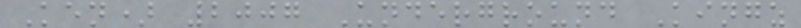Ken) 2007 Underground Kingz
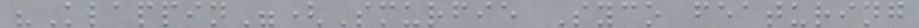"Klappin"(Smurfie Syco featuring
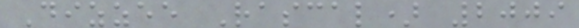Dizzee Rascal) 2009
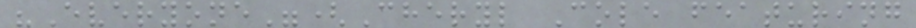"Everyone"(Cheryl Cole featuring
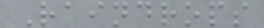Raindrops
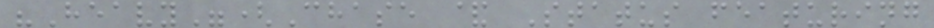"Heavy"(Chase & Status featuring
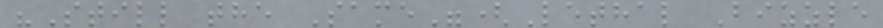"Still the Same"(Lethal Bizzle
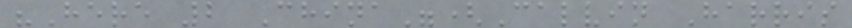"Here 2 China"(Calvin Harris
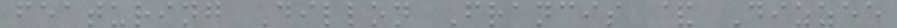featuring Dillon Francis & Dizzee
